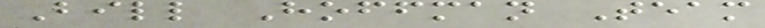Bill Hoffman Team
